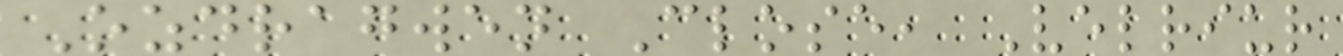Ozdragwen Close, Velriur
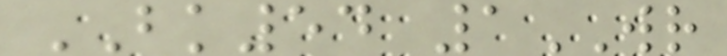BK54 1WR
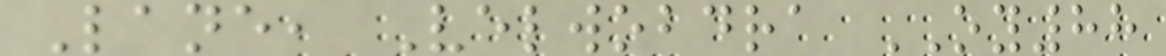Lane, Velwobdra OY88
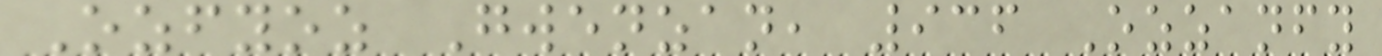Ozfyoz Gwenzan, 936 Ozzanfy
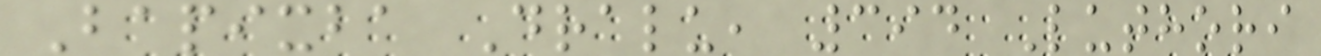Bapixba Dralu, 394 Luthori
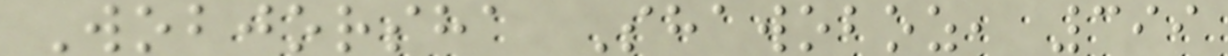Wobjorsha Shawoboz, 399
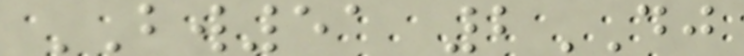BW51 2DJ
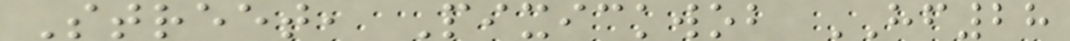Street, Pixickwob HF28
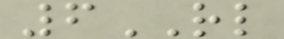6RL
